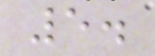5.
